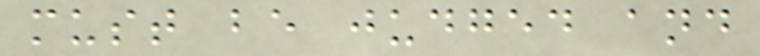must be judged and
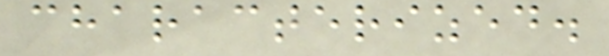characterized.
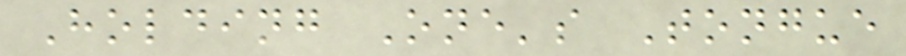Holding One's Tongue
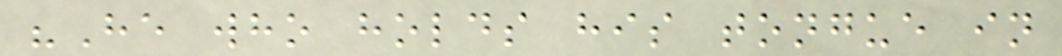"He who holds his tongue in
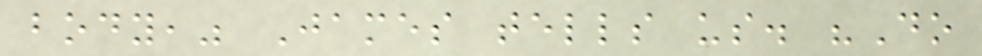body," James tells us. "Do
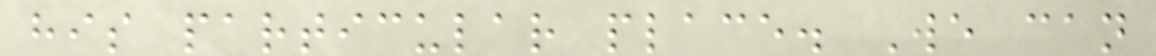his particular place. We can
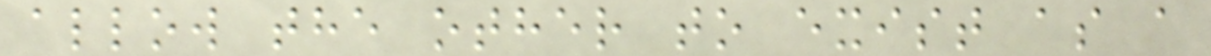allow the other to exist as a
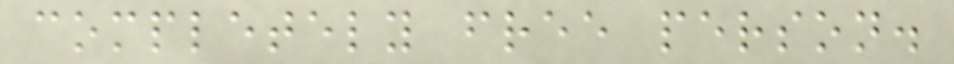completely free person.
